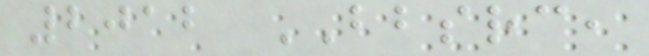2012 BBSRC,
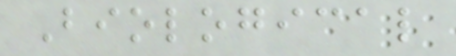Biological
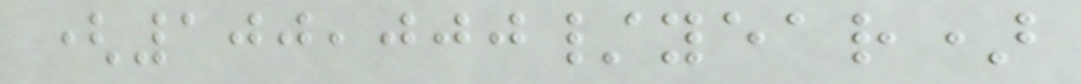(100,000/year)
